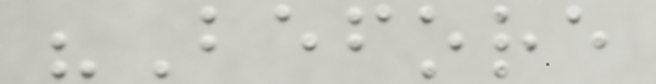"Before
